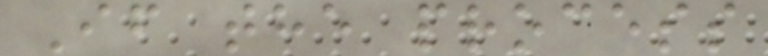If the process
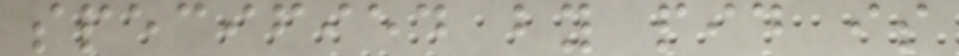specified by pid is
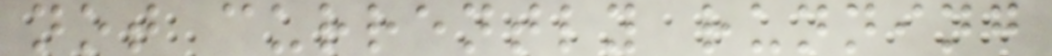not currently running
